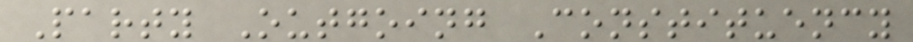Party Outgoing Constituency
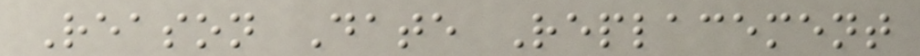Reason Date Replacement
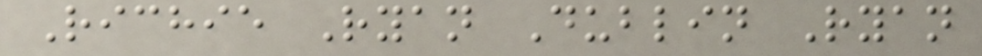Richie Ryan Dublin Ryan
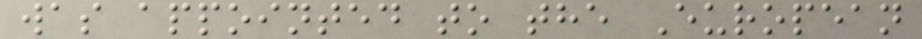was appointed to the European
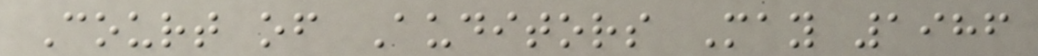Court of Auditors May 1986
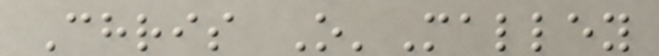Chris O'Malley
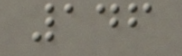146
